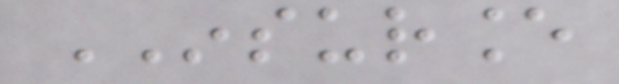INSURANCE
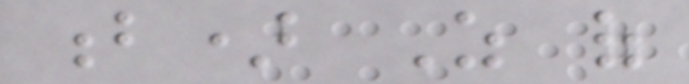b) As of
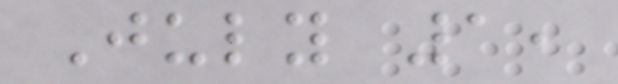July 1,
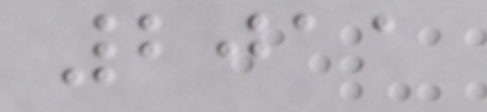2011
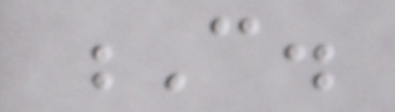C.
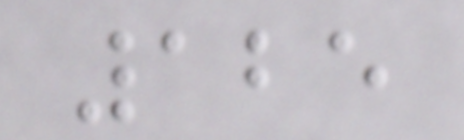125
